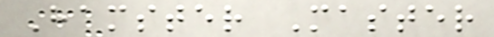Hamster Master
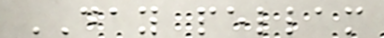DAY pellam
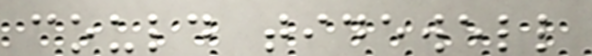could tidewell
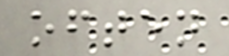often
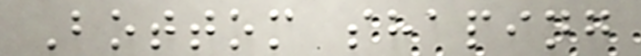Bottom shaping
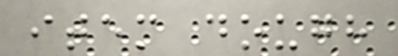item dough
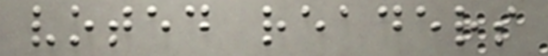voted readers
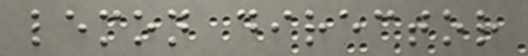lemon director
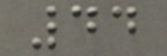44
